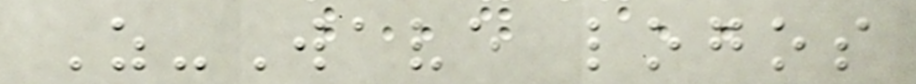Z-Wave logos
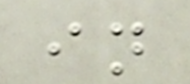in
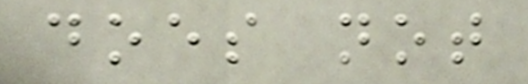does not
